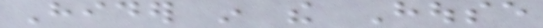Hider in the House
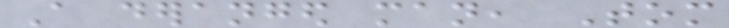A deranged man, Tom
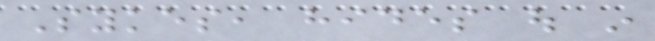Sykes, hides out in
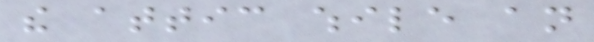the attic while an
